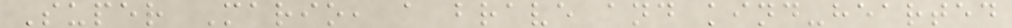Super Mario, a brave and kind-hearted
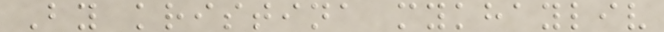By kristina mykhayliv
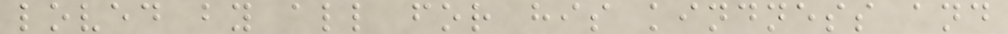loved by all for his kindness and
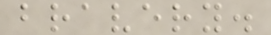bravery.
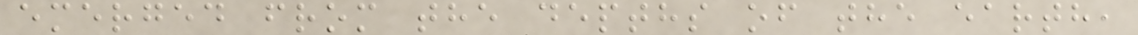emerged from the depths of the earth,
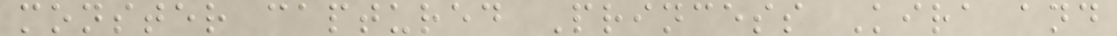monster captured Princess Kira and
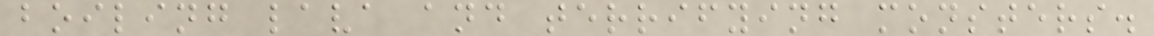boiling lava and terrifying monsters.
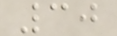30
